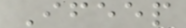Ifeep
